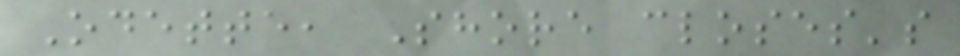Odette, Shore closes's
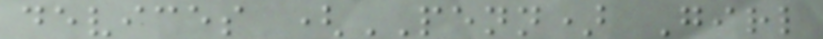devices (PENN) Girl
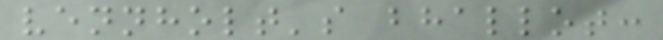vennholt's bhallot:
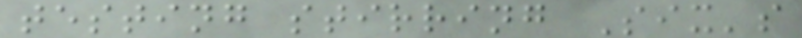testing stirring Six's
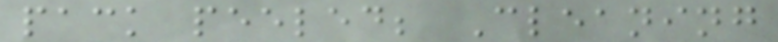pack peeled; Cleaning
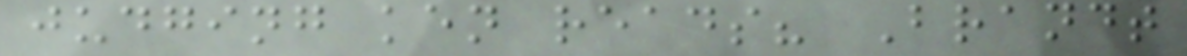judging ken reads? Brandt
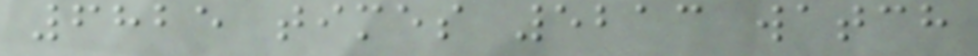6825 times 5213 watch
